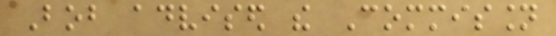Bob advised the Commission
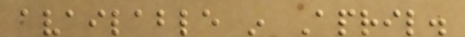available in April.
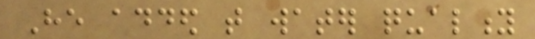He added that water quality
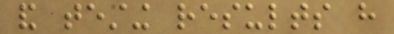and testing results have
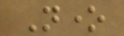None
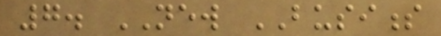7. NEW BUSINESS
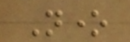None
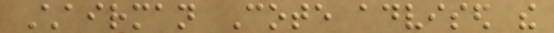Chairman Cote advised the
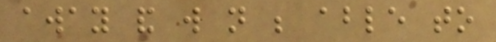away and will not be able to
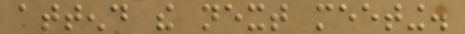attend the next meeting.
